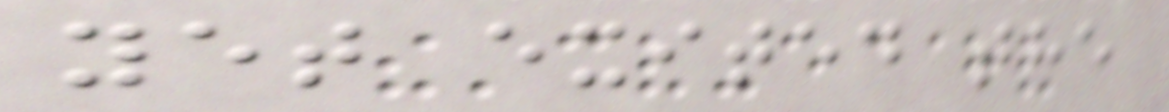yet exited the
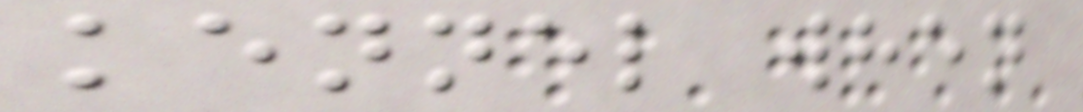kennel when
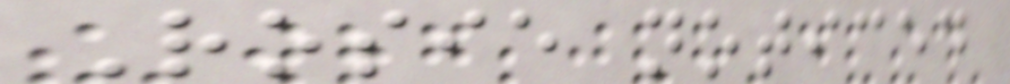Rosie noticed
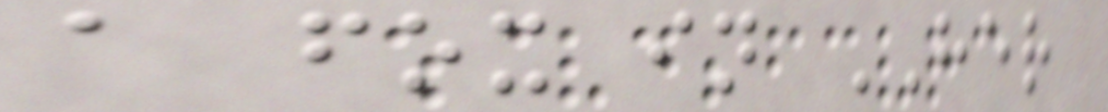a fox in HER
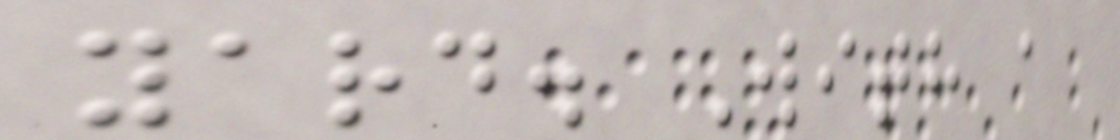yard. With a
